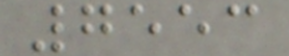7553
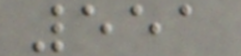551
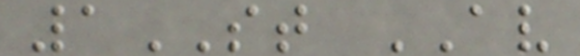1ST AV
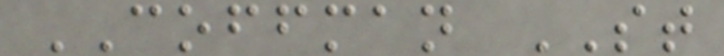COFFMAN ST
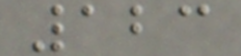123
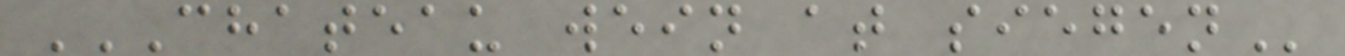CHATEAU WEIN AT SIEGEN
